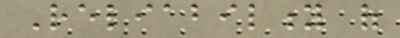Reliability of
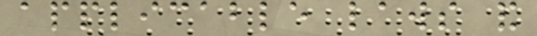applicable laws and
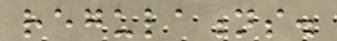regulations.
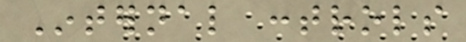Internal controls
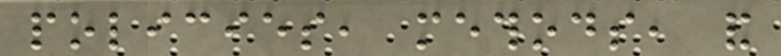policies, methods, and
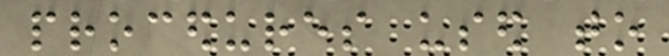procedures used to
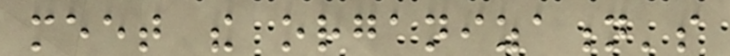meet the organization's
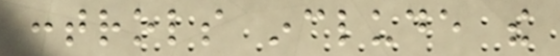controls include the
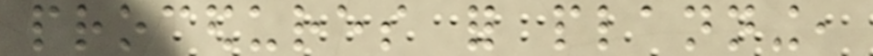procedures for planning,
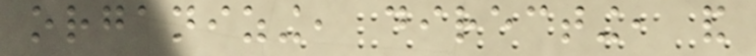organizing, directing, and
